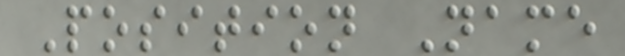Position Name
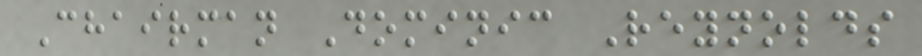Chairman Dominic Reynolds
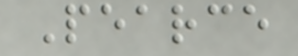Pearce
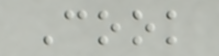Cook
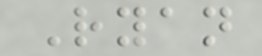Ryan
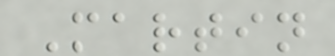Martin
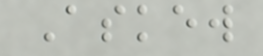Askew
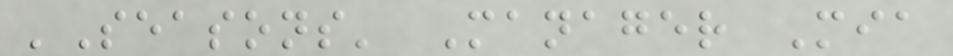'Seasons' Manager Mia
